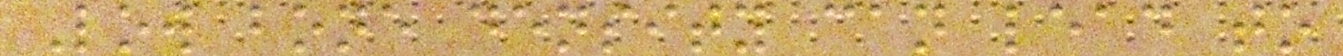Low bone density can lead to
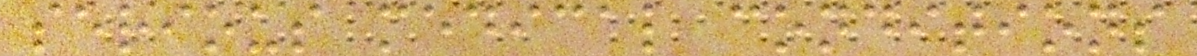serious medical conditions
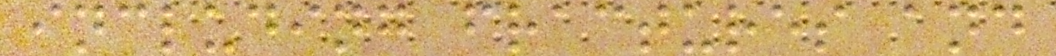including fractures and
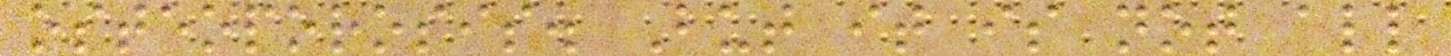osteoporosis. But it is not all
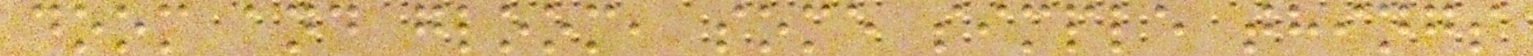doom and gloom, some simple things
